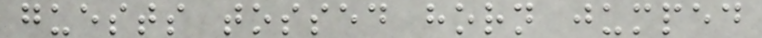guests tossed horn jumped
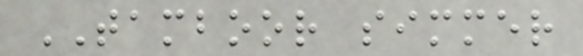TAMBOOR simmer
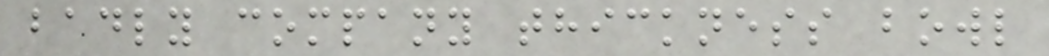badly company thickness bowl
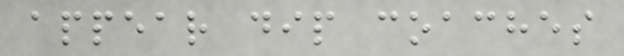appear dip coaches
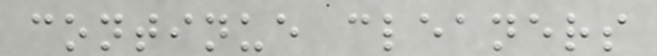continue cleaners
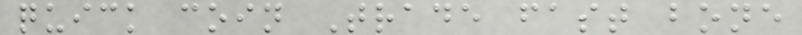quick coin Trade fast bone
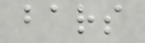bars
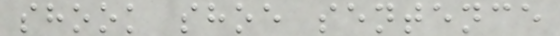shook shoe sentence
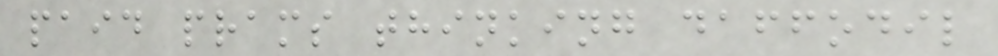paid prams thinking daffodil
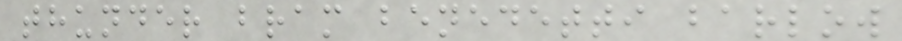thunder bram benedetti barlow
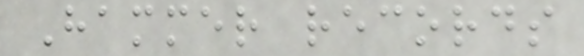Hammer records
